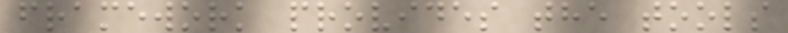framework provides the tools
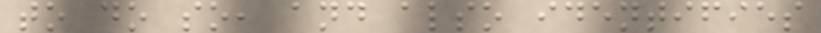to do so, and also identifies
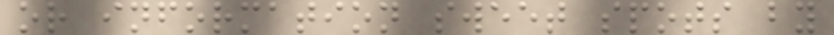or information sweet spots by
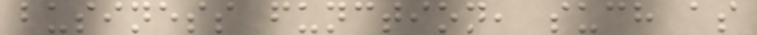business function, such as
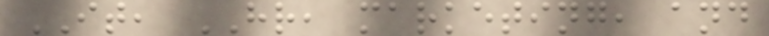IT, HR, marketing, and
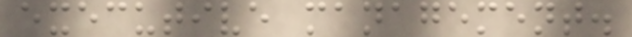executive management.
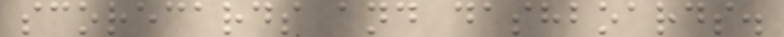scorecards and dashboards.
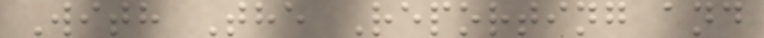With The Reporting and
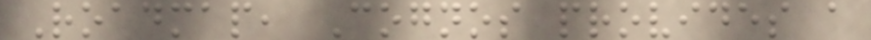Roadmap, Cognos provides a
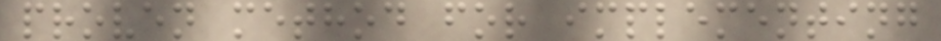proven method for implementing
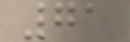71
